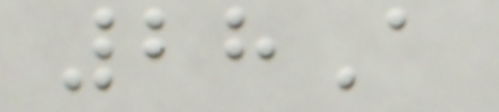28A
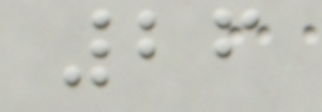26
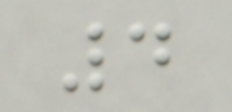4
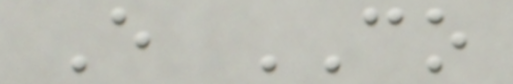E CO
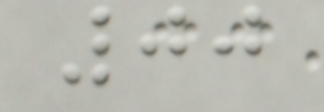00
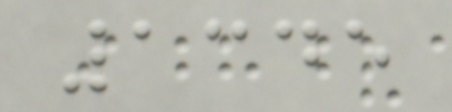1345
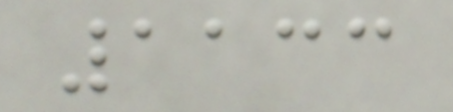1133
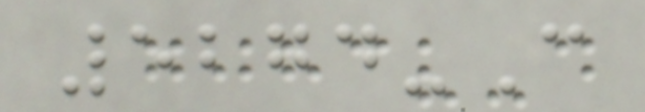5274-C
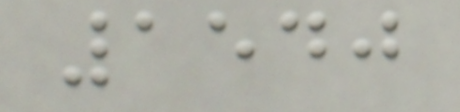1540
